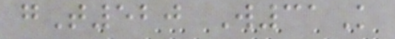gT520 W31K
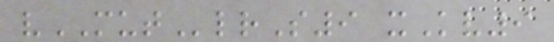vMUTlrS9 xKv9
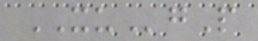XUgP
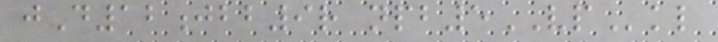jD12jbb9r npb5VPkl
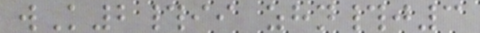wK2#ii zhn#j3
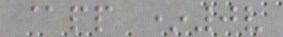@pp *0v
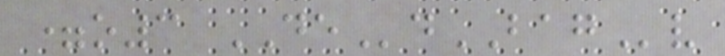=o3 DEdBAGv
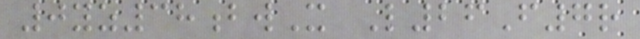0yz38bwX L26F7r
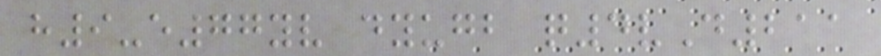h9-e77yv dyugb q4vD211
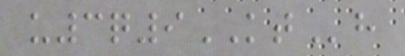u3q9KTh
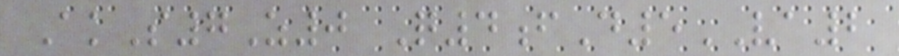AkS7Z0 Q4fD5VA2
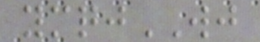ymqjWJ
